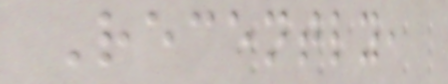Recently,
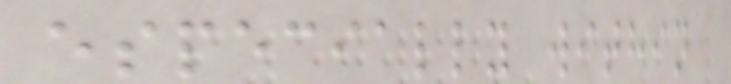especially within
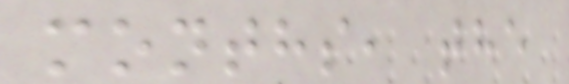months, the
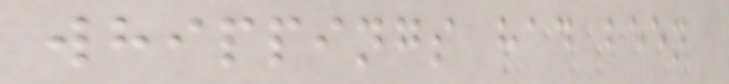whippings had been
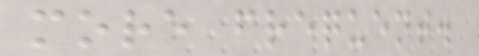more frequent.
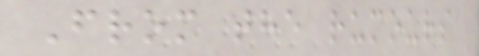From the rumours
